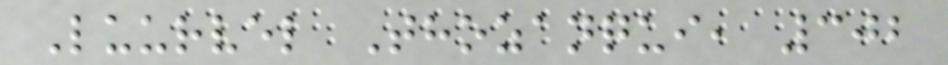Luurvel Thozanqui, 302
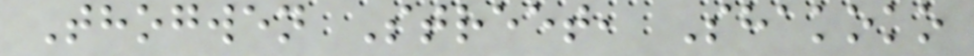Thogwen Street, Shakoko
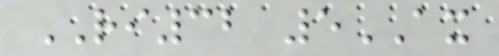RI32 5AX
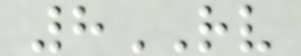8RV
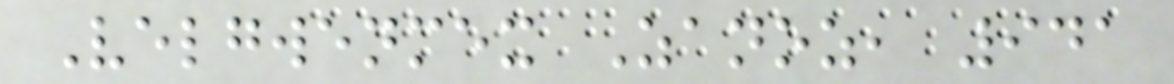Velgwenmex Zanoz, 941
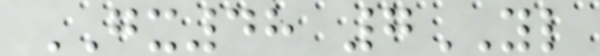GX48 7YL
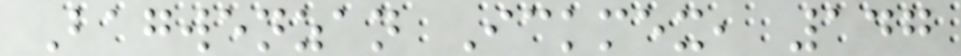Bagwenzan Ickmex, 147
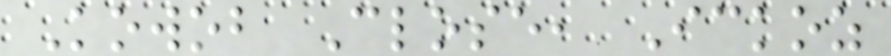Kowob Close, Ickoz
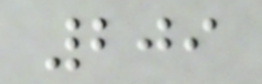209
